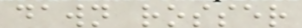dawn rosser
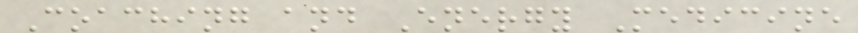Coaching and Energy Medicine
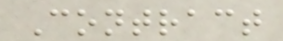Contract
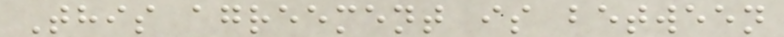This agreement is between
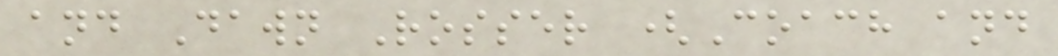and Dawn Rosser (Coach and
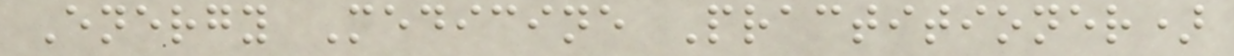Energy Medicine Practitioner)
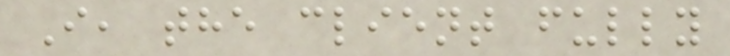I, the client fully
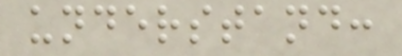understand:
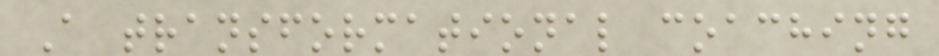A transformational coaching
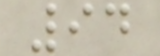94
